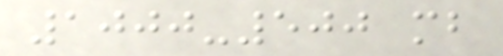1000-500 mb
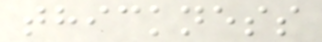thickness
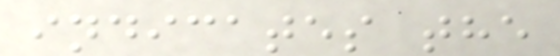indicates the
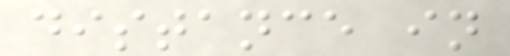distance in
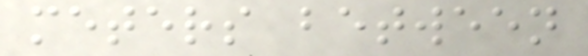meters between
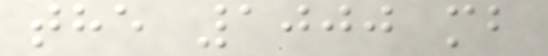the 1000 mb
